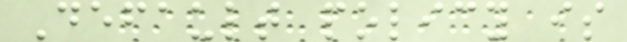Default policy is
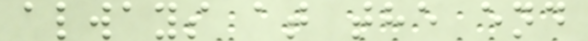always at the end
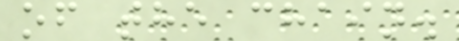of the chain.
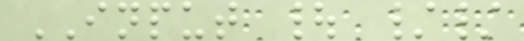INPUT | //
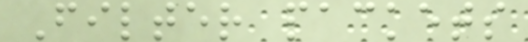Filter packets
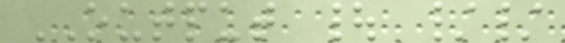OUTPUT | //
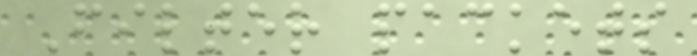Filter packets
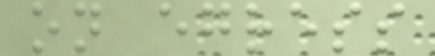on egress
